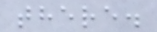there.
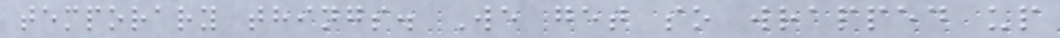temporary things. We get so wrapped up
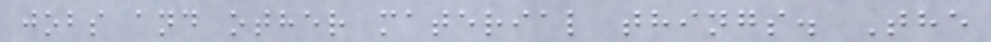jobs and other material things. The
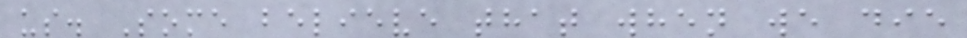us. Some believe that when we die
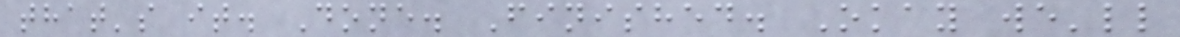that's it. Done. Finished. Okay we'll
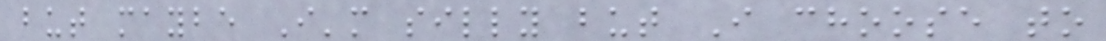but maybe I'm silly but I choose to
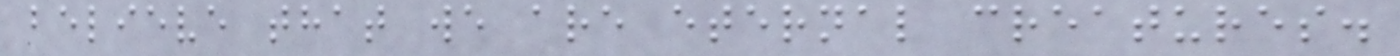believe that we are eternal creatures.
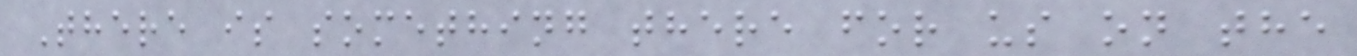There is something there for us on the
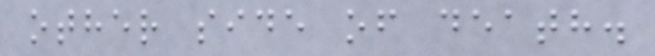other side of death.
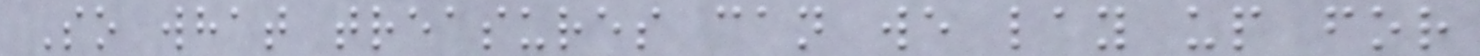So what treasures can we lay up for
